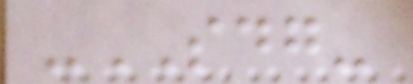-SDG-
